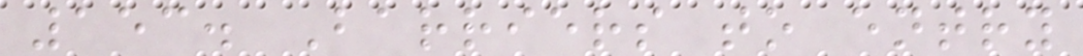153. Barriers to entry
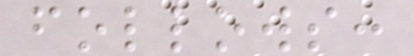follows:
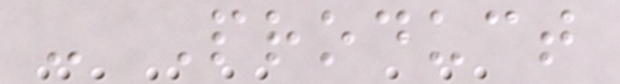- Product
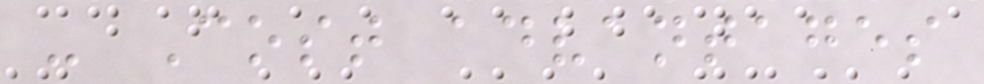- Cost advantages
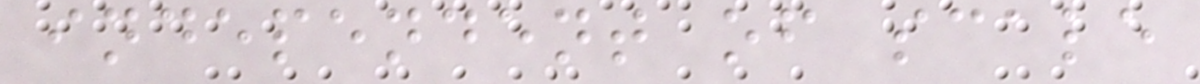independent of scale
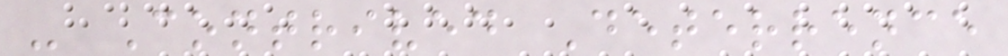- Contrived Deterrence
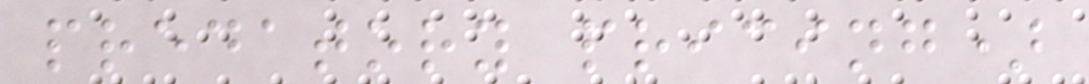predatory pricing)
